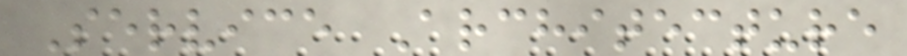Service Architecture
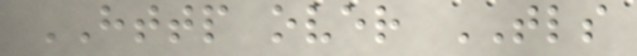HTTP over TLS
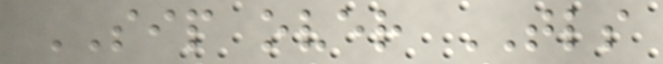SIP over TLS
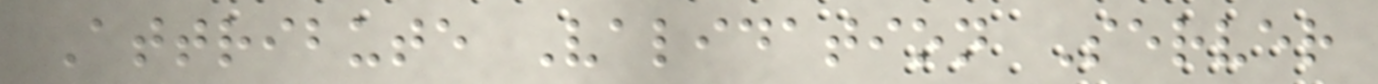Attribute Validation Server
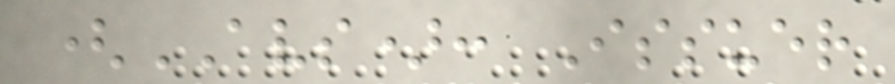(AVS): Issuer
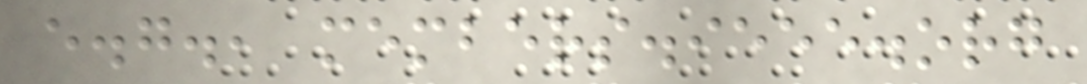e.g., members.ieee.org
